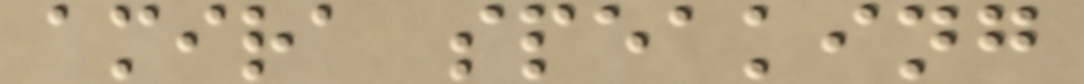amira speaking
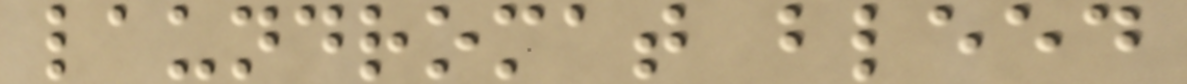laundromat bleed
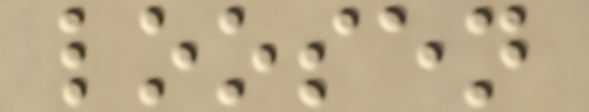loosen
